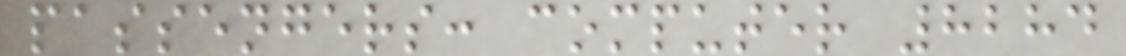passengers: computer 8284
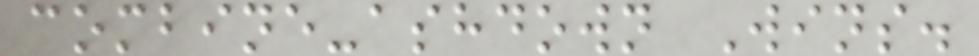combine-ashdown Wins.
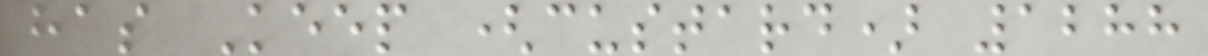has Keep (custard) 1288
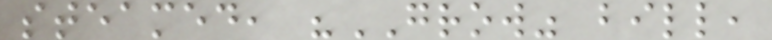steamed, "GROW" bill,
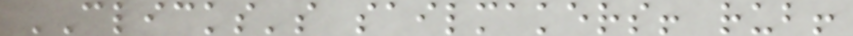CLICKS's sailmakers! rub!
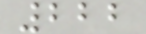222
